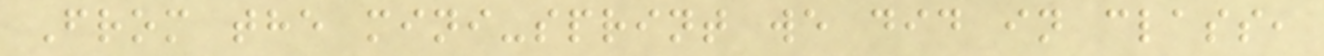From the mini-sprint we did in class,
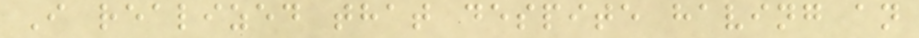I realized that despite having an
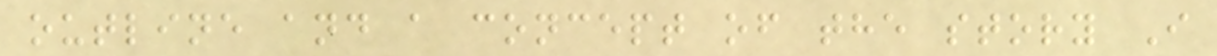outline and a concept of the story I
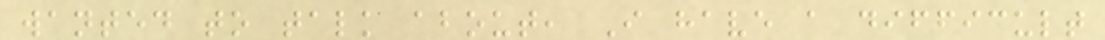wanted to talk about, I have a difficult
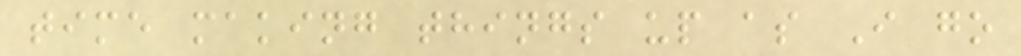time making things up as I go
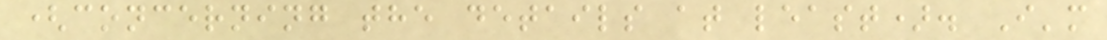(concerning the details at least). I'm
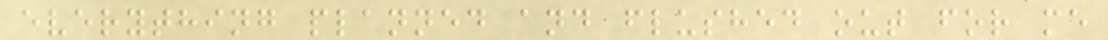everything planned and flushed out for me
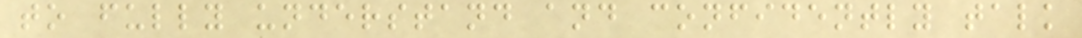to fully understand and confidently talk
